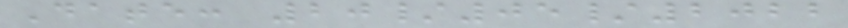Date: 20/05/2022
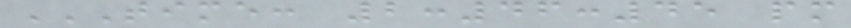TIME: 2:46:45 PM
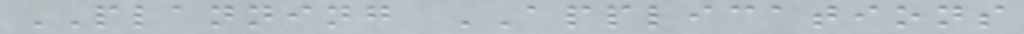PLANNING APPLICATIONS
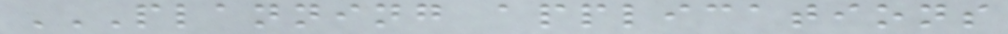PLANNING APPLICATIONS
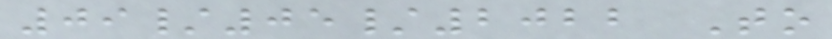09/05/2022 To
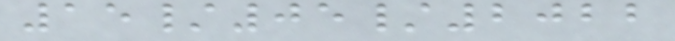15/05/2022
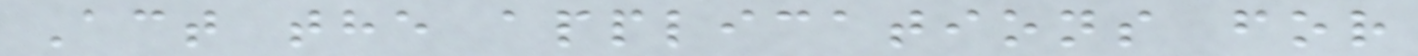Act the applications for
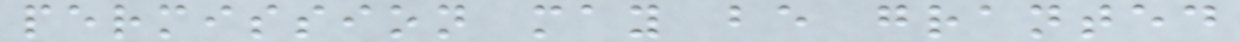permission may be granted
